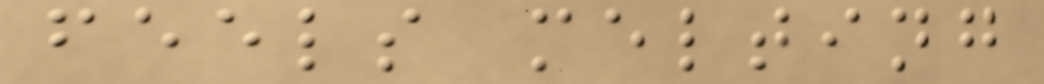feels melting
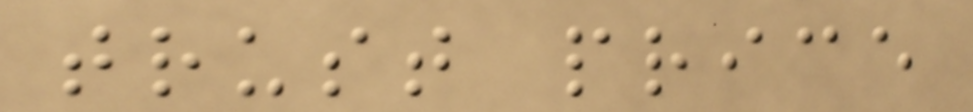trust price
